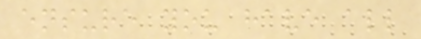ensure you have all
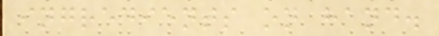ingredients on hand.
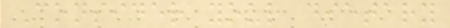Consider your dietary
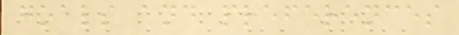goals and preferences
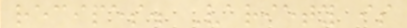recipes. Variety is
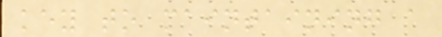key to maintaining a
